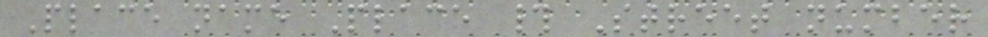Place name Place # Street number
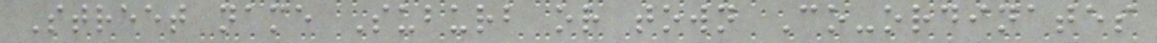Street name Suburb or town Co-ordinates
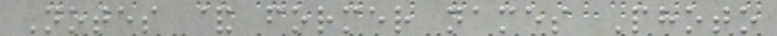Notes & former names Photo
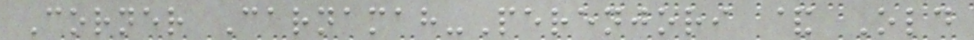Corner Carnamah-Perenjori & Old
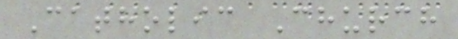Catholic Church
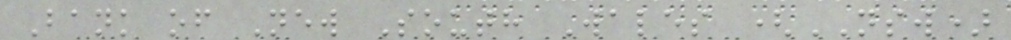Bank of New South Wales (NSW)
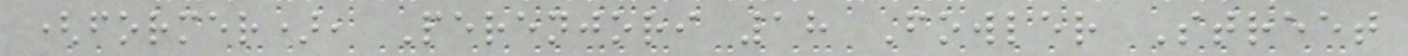(former), Perenjori 18 Fowler Street
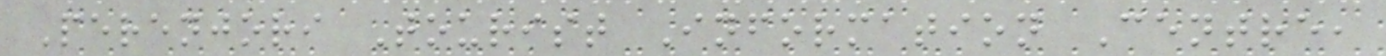Perenjori Tourist Information Centre,
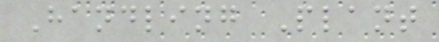Handling Plant
